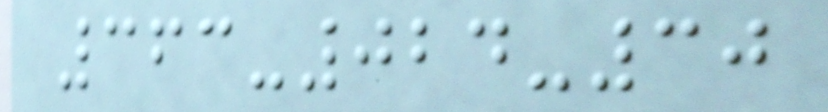363-024-30
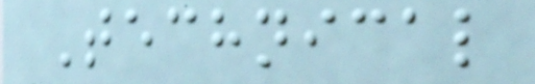Technical
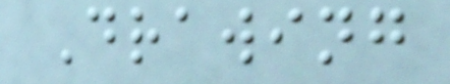Drawing
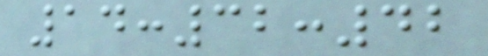14:32:42
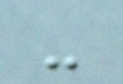-
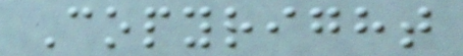Copyright
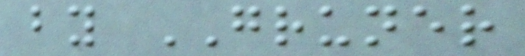by GRUNER
